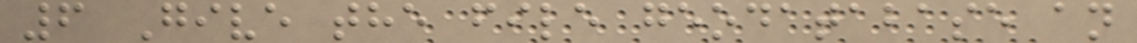6 Give the file geodatabase an
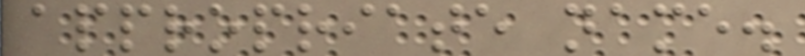appropriate name.
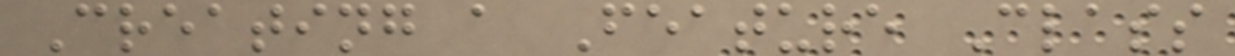Creating a Feature Class
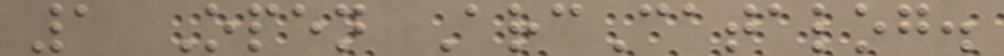1 Open ArcCatalog.
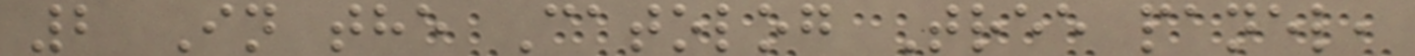2 In the Catolog Tree panel,
